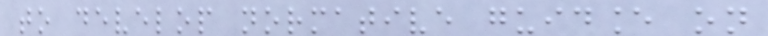to develop normative guidance on
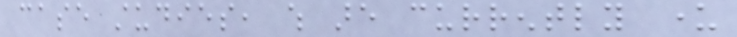case studies, which are currently under
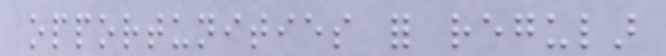opportunities for regular
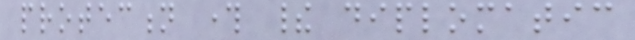protection through their diplomatic
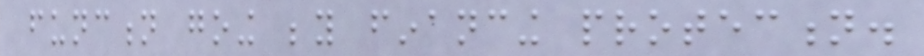function going beyond financing protection.
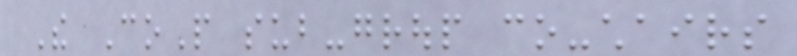The CoP sub-group co-chairs
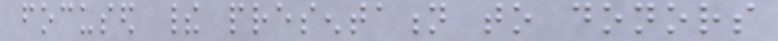focused their presentation to donors
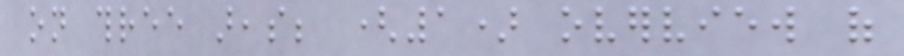on three areas; (1) overview of
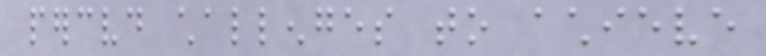perceived challenges to achieve
